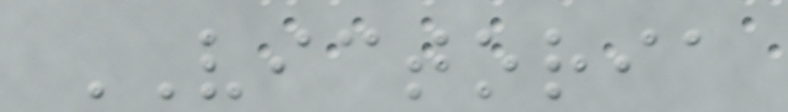VICTORIA
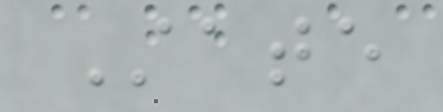State
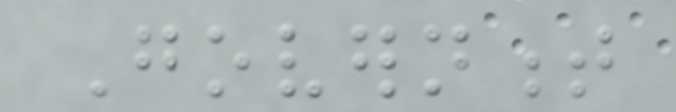Government
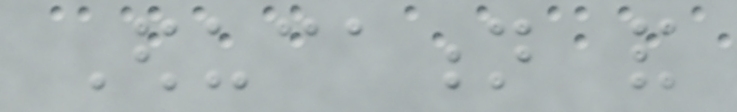Education and
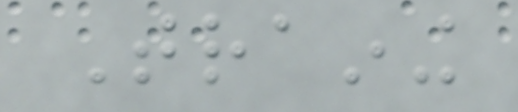Training
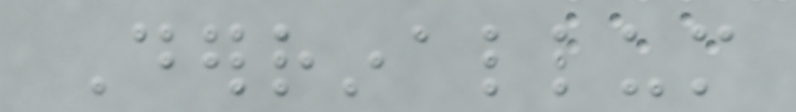Derrinallum
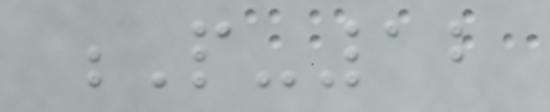P-12
